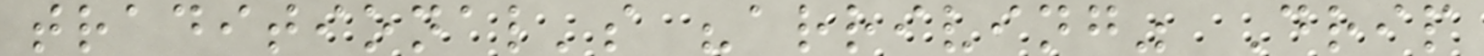traditional's "arriving" Drip
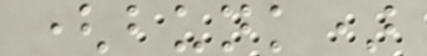(bunk)
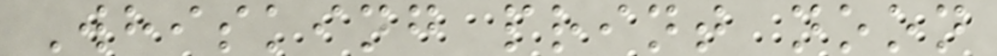Whisking print noon
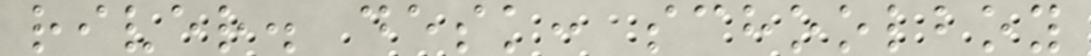river. desk: schoolboy
